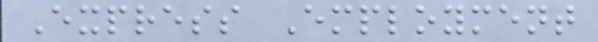Express Employment
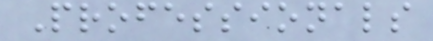Professionals
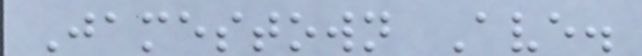Jamestown Ave.
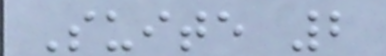Suite 2
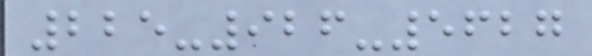225-926-5627
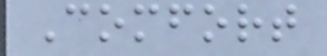Comfort
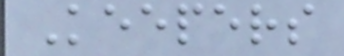Keepers
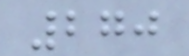270
